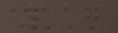117
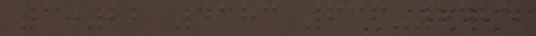3:22 4383 636-8425
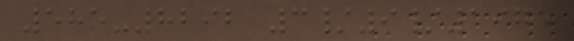585-8292 3/9/1975
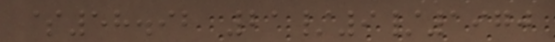$58.92 21/9/1970
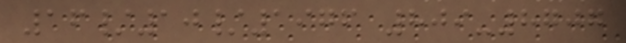16/10/1976 809-8707
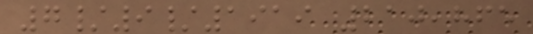7/9/1919 210,865
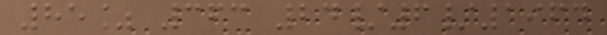85% 363 24/6/1964
